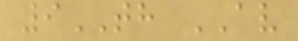9TH AV
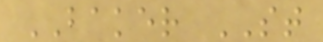BAKER ST
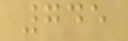745
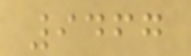9467
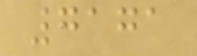7171
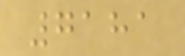7181
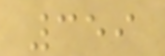359
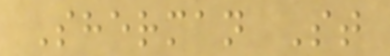Sherman St
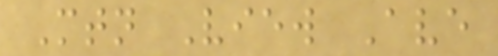Mtn View Ave
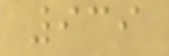939
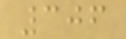306
